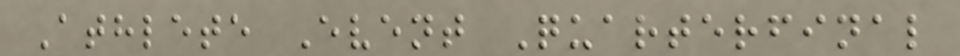Athlete Event Quarterfinal
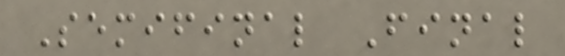Semifinal Final
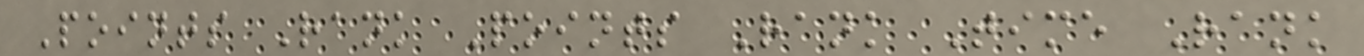Points Rank Points Rank Time Rank
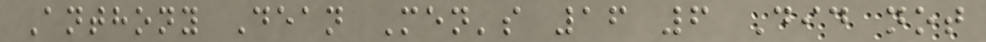Anthony Dean Men's 16 6 Did not
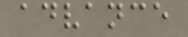advance
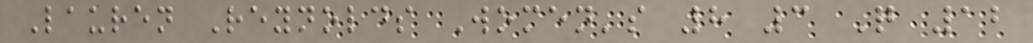Lauren Reynolds Women's 8 3 Q 12
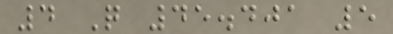4 Q 45.401 5
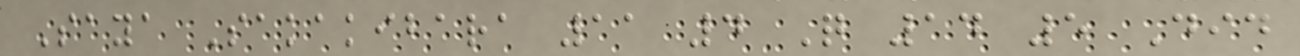Saya Sakakibara 11 4 Q 14 5 Did
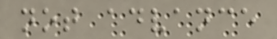not advance
